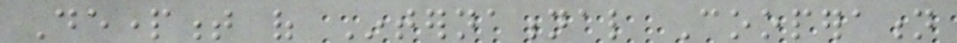Department of International Cooperation
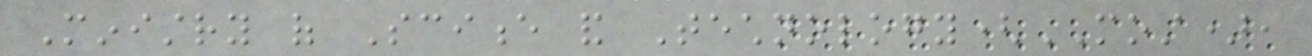Ministry of Science and Technology(MOST),
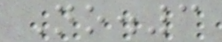No.3
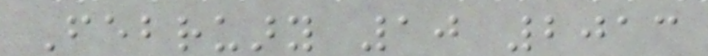February 10 2013
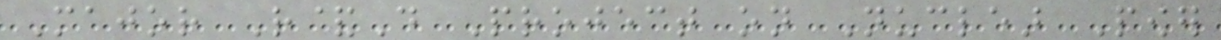Major R&D Project on Nuclear Power
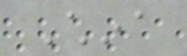China
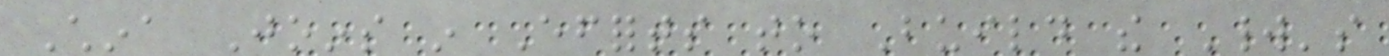China Joins in Efforts to Build the World's
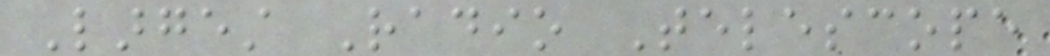Largest Radio Telescope
